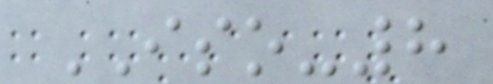ISO-8
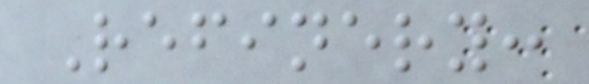Refinery:
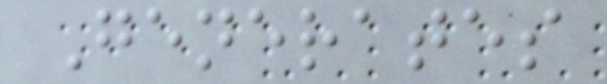Generates
